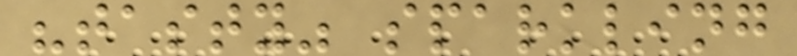"tasty" sparkling
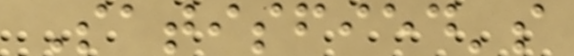Satisfied's
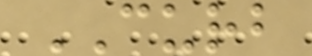CURB
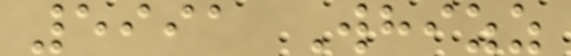5991 Whizz
